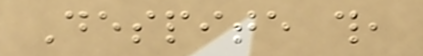Despite this,
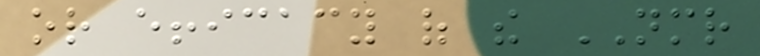or efficacy of the NMR
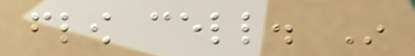flow cell. In
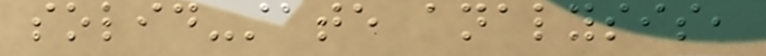solid-state analysis,
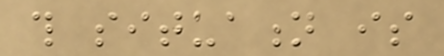this situation is
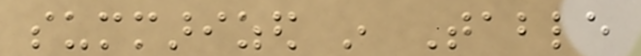summarized in Table
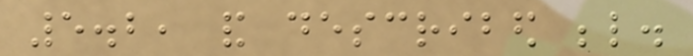5.2, and described below.
